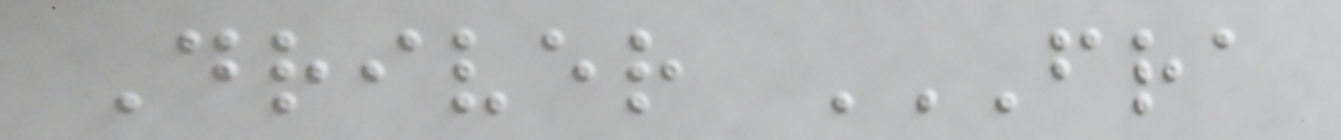Driver FRA
